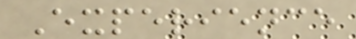Experience
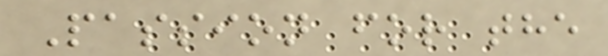Passion for the
